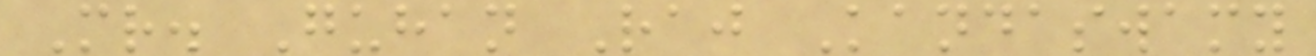Mr. Guhan Raj Kandaswamy
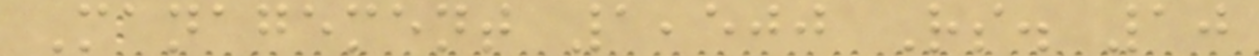Management 1,500 Rs. 10
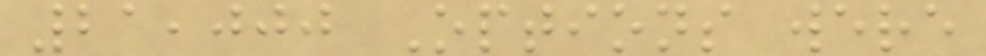21,000 Options were
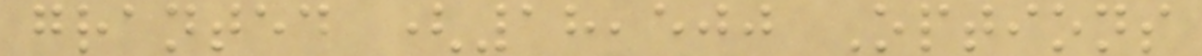granted (18,500 Options
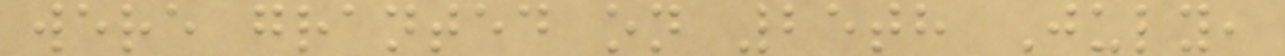were granted on 25th July,
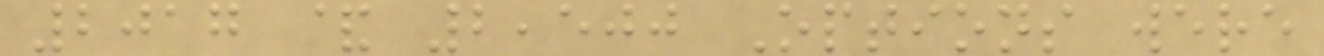2017 & 2,500 Options were
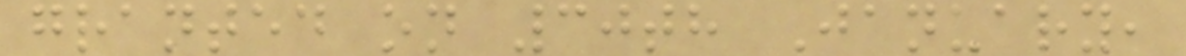granted on 30th January,
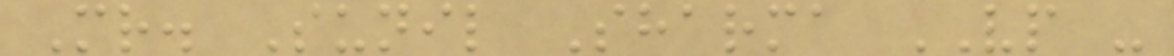Mr. Sunil Sharma VP -
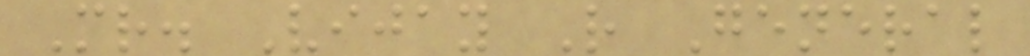Mr. Vijay R General
